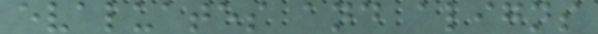evaluates and aligns
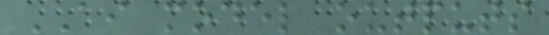AI model outputs
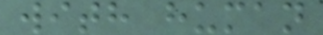with human
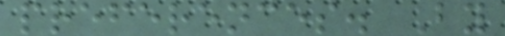preferences. By
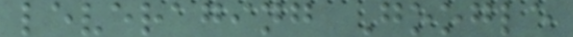leveraging Google
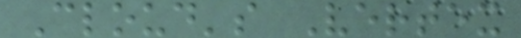Cloud's Vertex
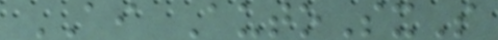AI AutoSxS
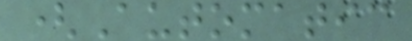(Automatic
